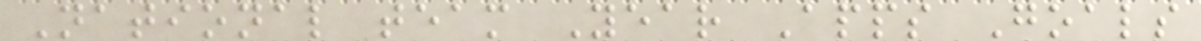National team Year Apps Goals
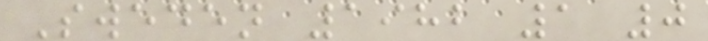Sweden 1982 1 0
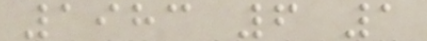1983 6 1
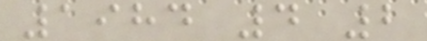1984 4 2
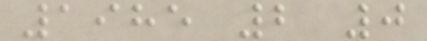1985 2 0
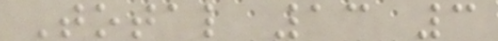Total 13 3
